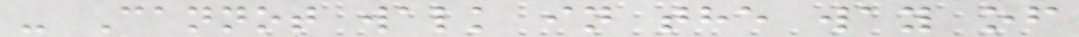- Cannot walk in the way of
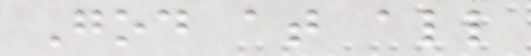God at all
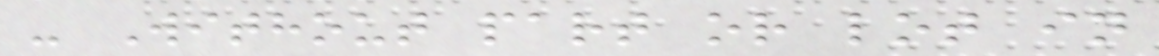- Without part or lot in
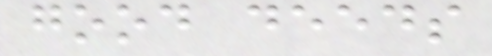good deeds
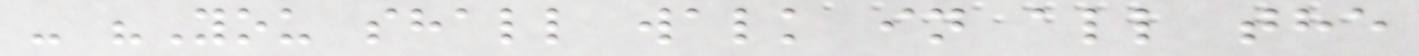- "You shall walk in all the
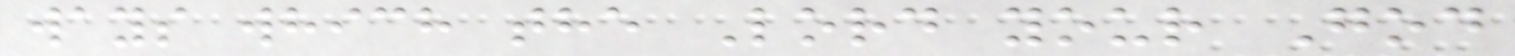ways which the Lord your God
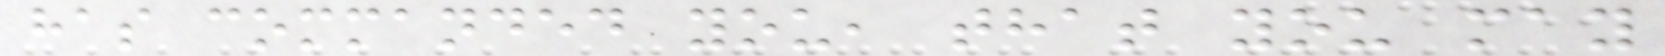has commanded you, that you may
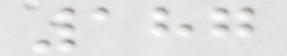187
